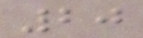20
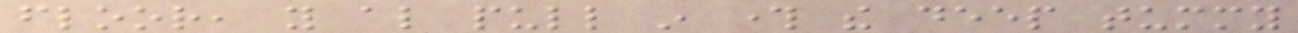floor, you also pull in through the deep tummy
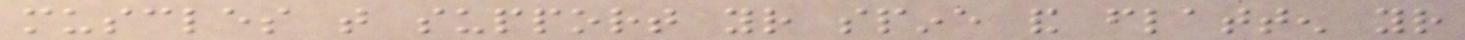muscles that support your spine and flatten your
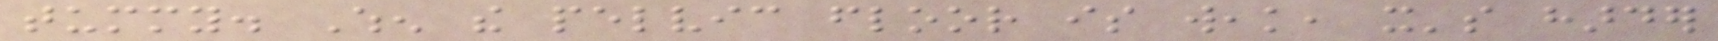tummy. When the pelvic floor is weak, it's harder
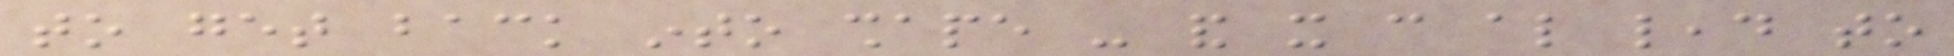to get back into shape - and it can also lead to
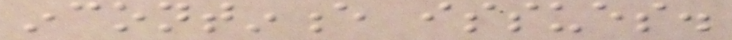incontinence issues.
